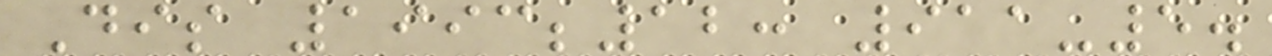Dis 1993;12: 911-5.
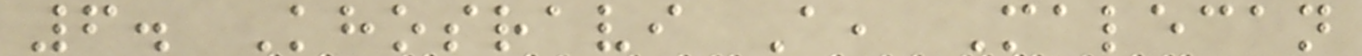6. Khosravi A, Malecan
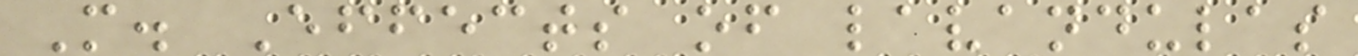M. Effects of lavandulas
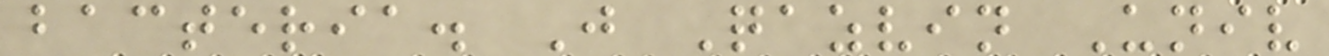bacteria. J Qazvin Univ
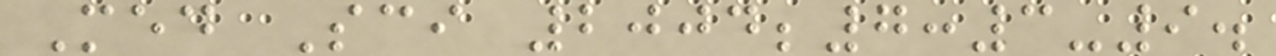Med Sci 2004;7:3-9.
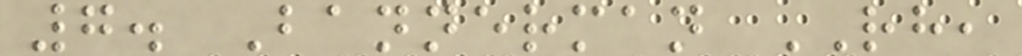7. Bannerman RH,
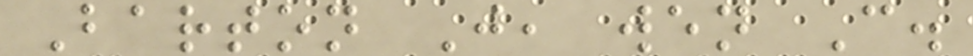Barton J, wen C.
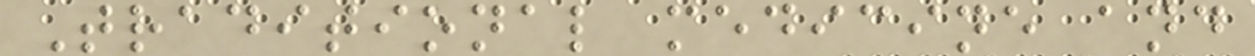Traditional medicine and
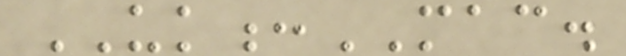UK:MAC.
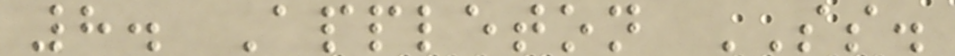8. Appleton SS.
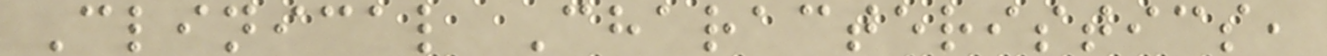Clinical Characteristics,
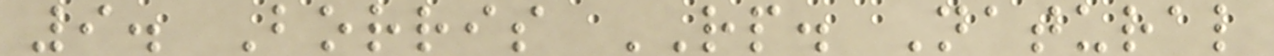9. Borris RP. Natural
